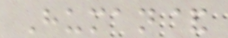Human&
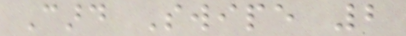Card Swipe 2
